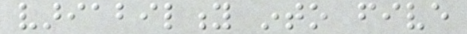variability into five
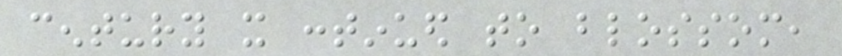century it continued to blossom,
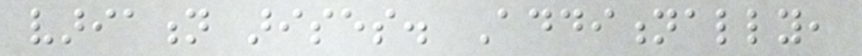variation arises. Additionally,
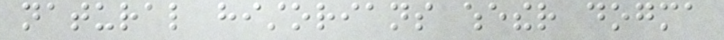natural historians whether dogma
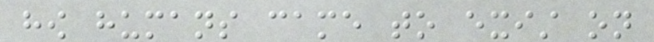how humans came to exist on
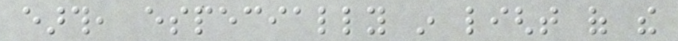earth, especially in light of the
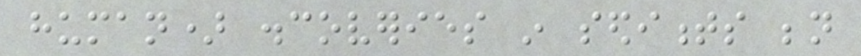human) discoveries in sediments beneath
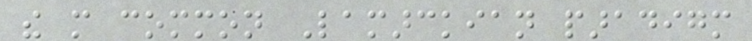the more common Lamarckian paradigm
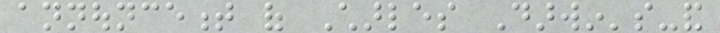announcement of Charles Darwin's-and
